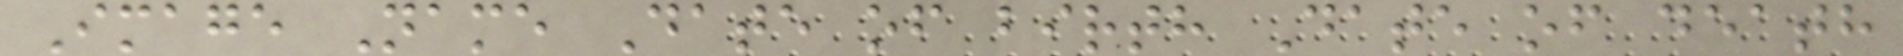Image Name Date of birth Date of death
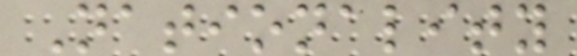Nationality
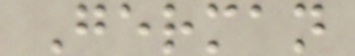German
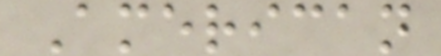American
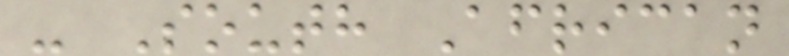- South African
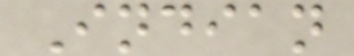Indian
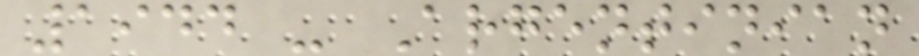1944 - Argentinian
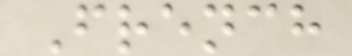French
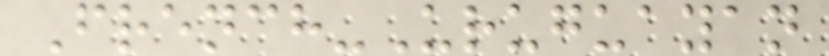French-Uruguayan
